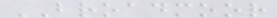BROADMOOR
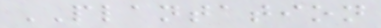PLANTATION
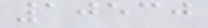10530
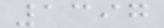1397
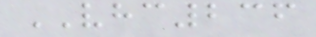VHC236
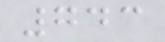743
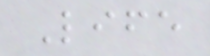Life
